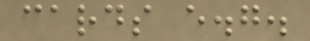cards e.g.
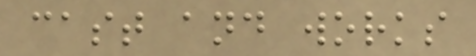cast and works
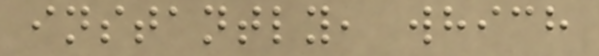instantly, which
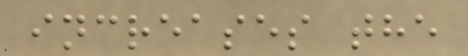increases the
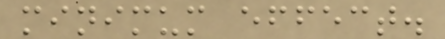minimum effect.
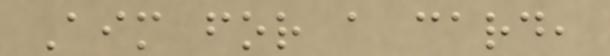Aim for a card,
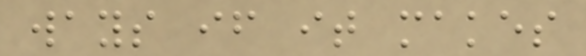ways if it makes
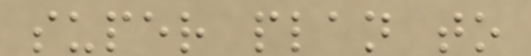super plan to
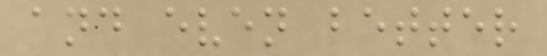and even better
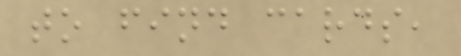to find cards,
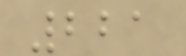221
